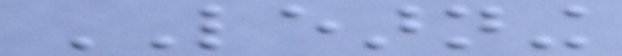LEARNING
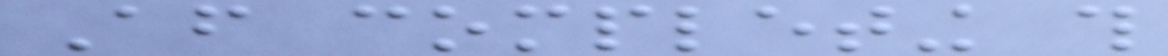After completing this
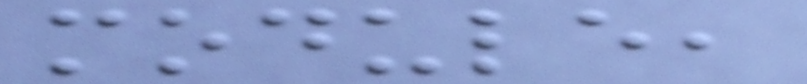module,
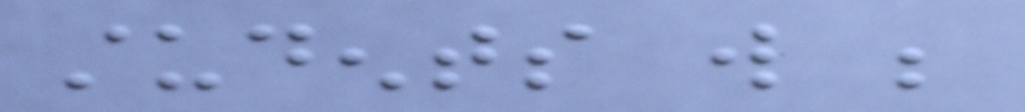students will be
